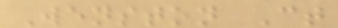Wenston Ct
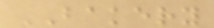BAKERY
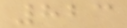823
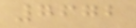7672
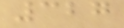327
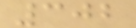302
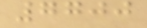7700
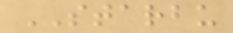STARBU
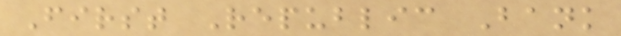First Republic Bank
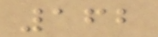162
